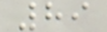89
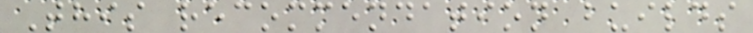This recommendation builds
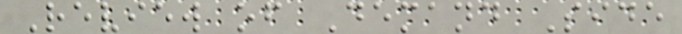Review of Demand Side
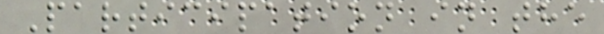Participation in the
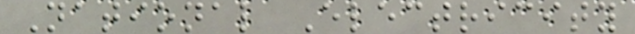National Electricity
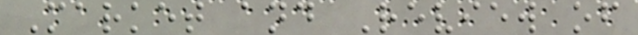Market and Review of
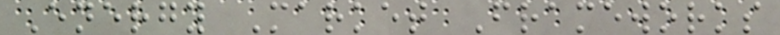Energy Market Frameworks
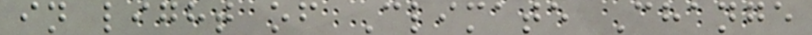in light of Climate Change
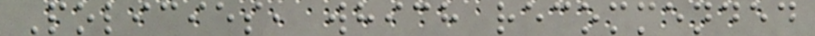Policies, which recommended
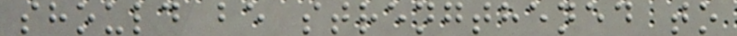should be strengthened to
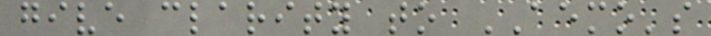give clarity to AEMO's
